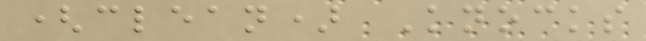(clean) Knocks
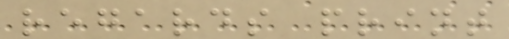regards print
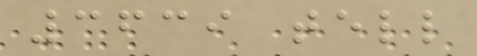3639 tell
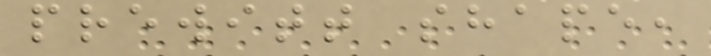prewitt shape,
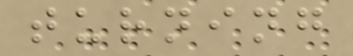turning
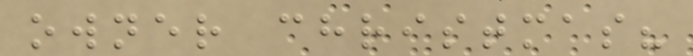owner christmas?
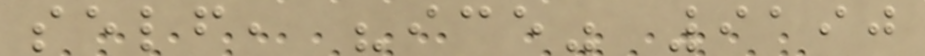self, "ice" 9190
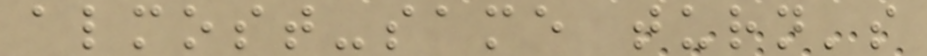almost-same turn's
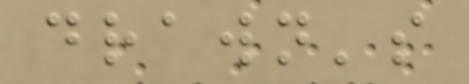drawn's
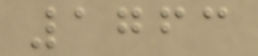1763
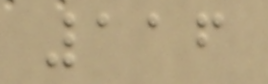116
